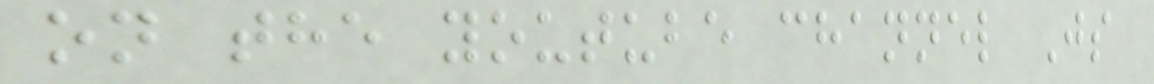on the youtube channel Js
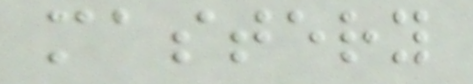mastery
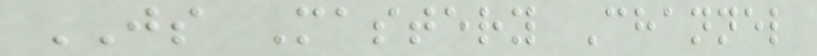JS Mastery Channel
